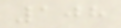108
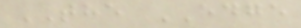THE EDGE
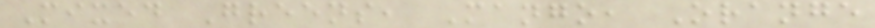Mixed Greens, Mango, Orange
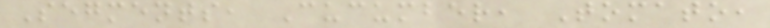Segments, Cucumber, Tomato,
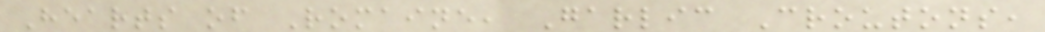Hearts of Romaine, Garlic Croutons,
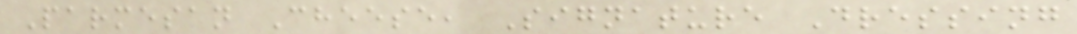Parmesan Cheese, Signature Dressing
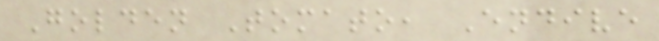Golden Tomato, Endive
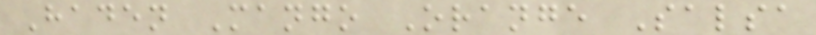Haden Mango Orange Salsa
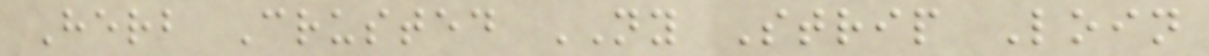Herb Crusted NY Strip Loin
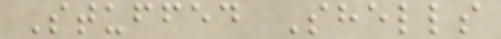Stuffed Shells
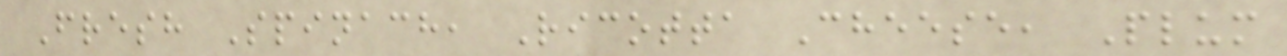Fresh Spinach, Ricotta Cheese, Plum
